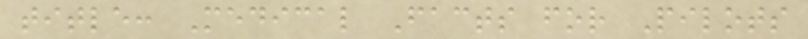title: Medical Facts for Pilots
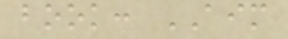book: AIM
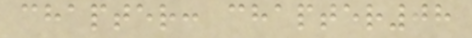chapter: chapter08
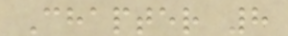Chapter 8
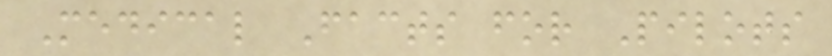Medical Facts for Pilots
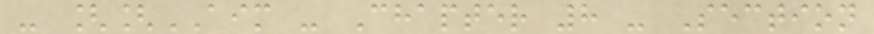- [[AIM - Chapter 8 - Section
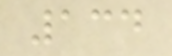134
